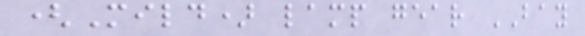(Mild) lamp gear BAY
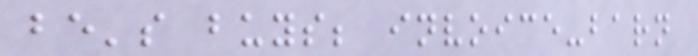be's buys; invoice-barn
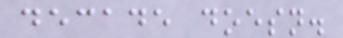decade doesn.
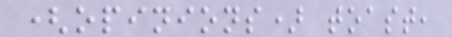(opinions) toast,
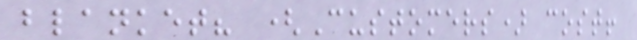blanket? (Customers) cost!
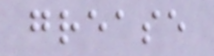grease
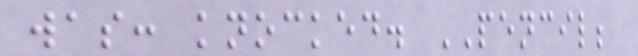was: knocked. PENCIL;
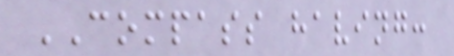COMPASS having:
